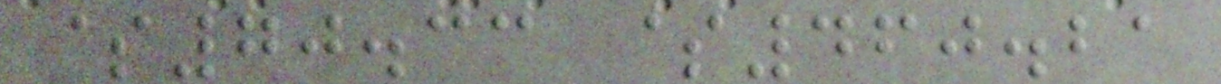$70.33 $460.21
